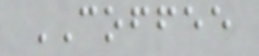COFFEE
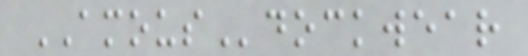AMOUSdockwear
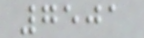7501
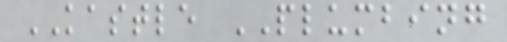KASTLE PLUMBING
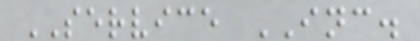SERVICE INC.
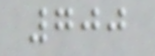700
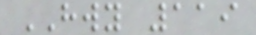HWY 119
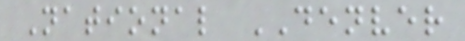National DENVER
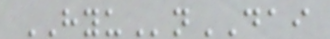HYUnDAI
